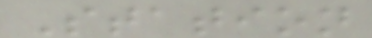Station
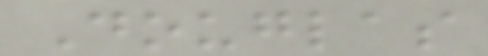Douglas
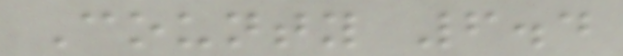County 6.4
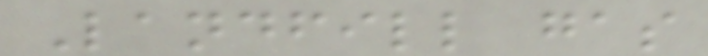Landfill gas
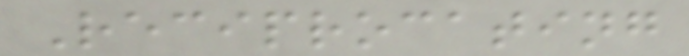Reciprocating
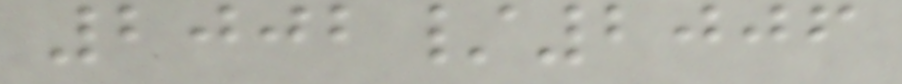2002/2006
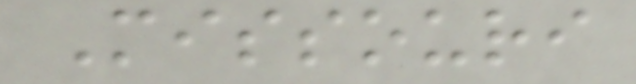Missouri
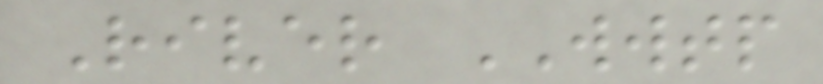River WWTP
